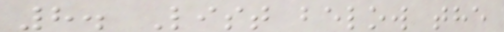8. List below the
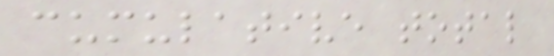cumulative total
